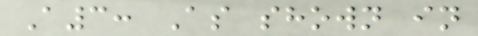A3: As shown in
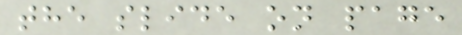the slide on page
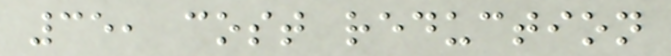35, cost reduction
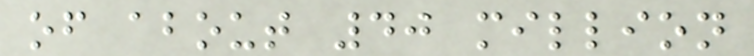of about 40 million
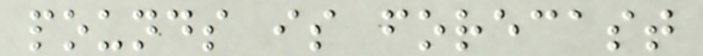pounds is forecast
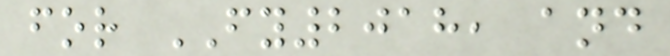for FY2018, and
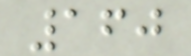160
